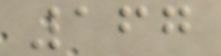167
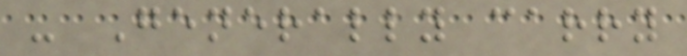- Generally carry
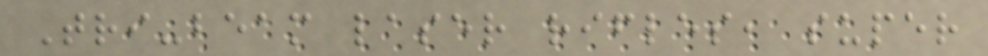Tri-beam laser rifles, super
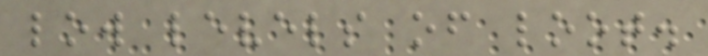low levels of loot.
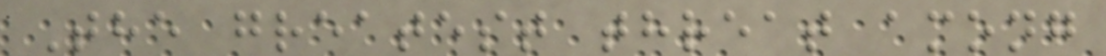The greatest threat among
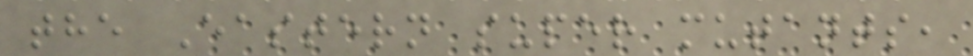the Eastern super mutants,
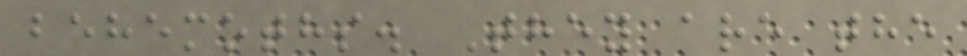behemoths. They are the
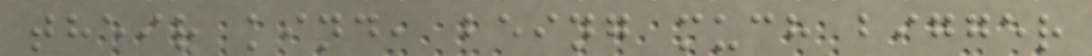their kind, being much bigger
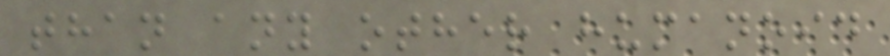than any other humanoid
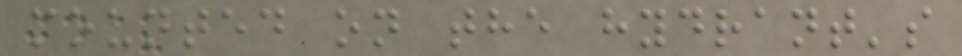mounted on the hydrant's
